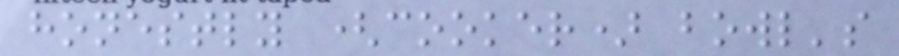honestly (cooker) bowl's
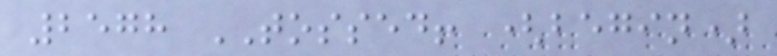2578 TOSSED! (begin)
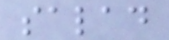salad
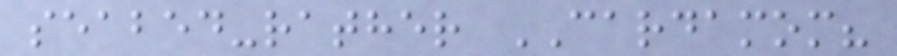seabed-rather CARDAMOM?
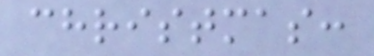christmas:
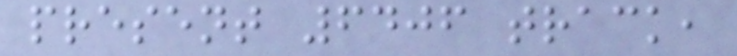present 6406 track,
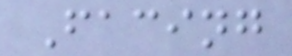Facing
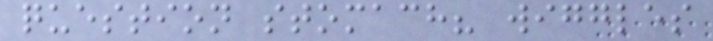question stomach? wiggles
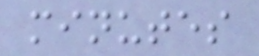minutes
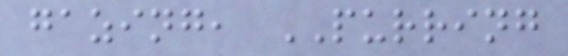gazing, PURRING
